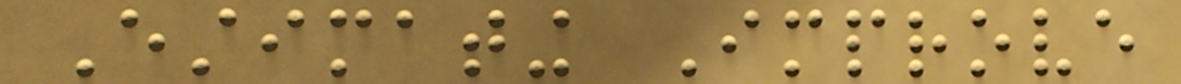Estimating Improve
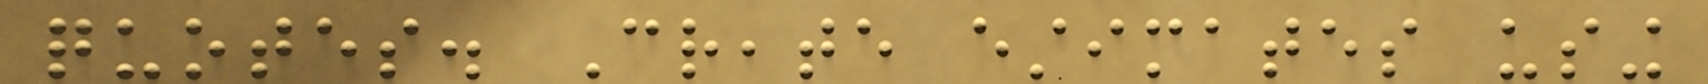quotes. Create estimates using
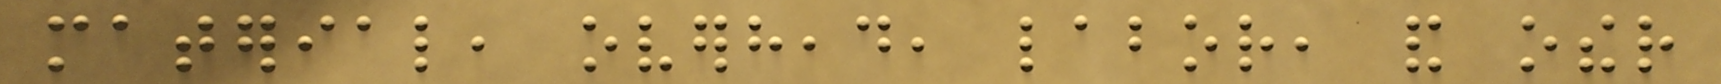material, overhead, labor, and other
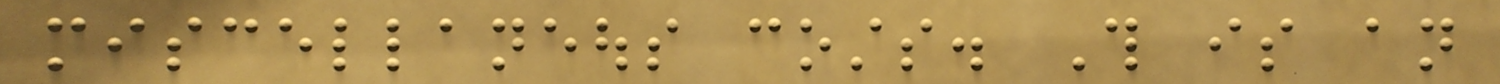miscellaneous costs. This is an
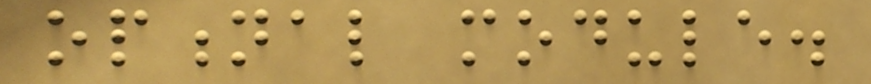optional module.
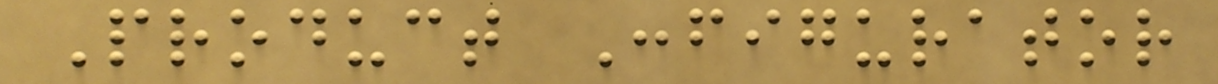Product Configurator
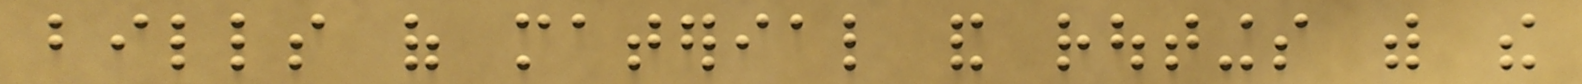bills of material and routings with the
